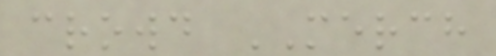crowd MERCH
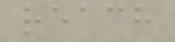reach
